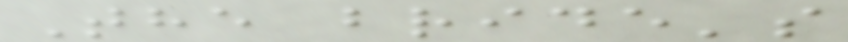The bride's
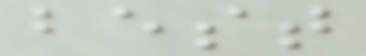best
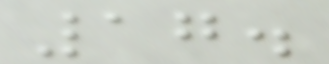17.
